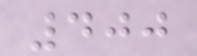400
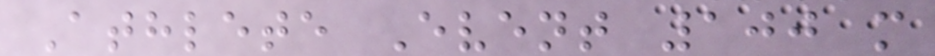Athlete Event 100 m
